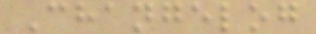Changelog
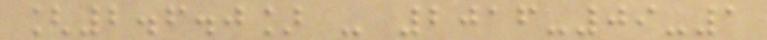[2.6.0] - 2016-09-1
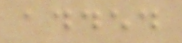added
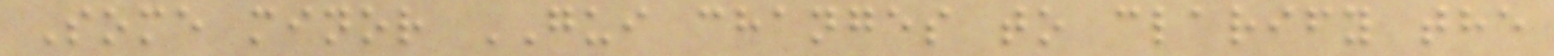Some minor GUI changes to clarify the
